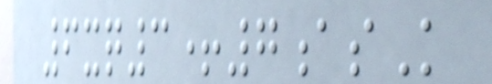6xq3+7asK
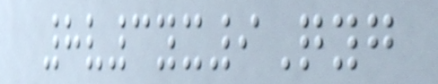8v3yx9Qyg
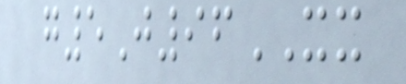g5J96XX
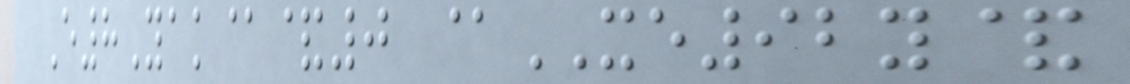E8Yak@&0 @XE92y&
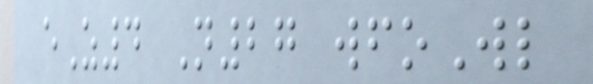eZ4 N27 wfoWl
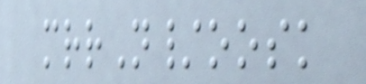mrrN/oosk
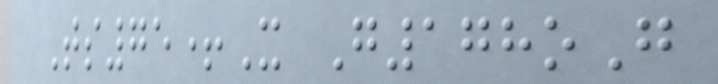Ts75+X G178oG
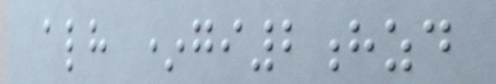alh *gi2hzd
